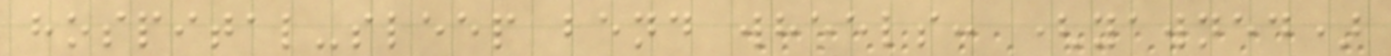hospital-sleep bend wheels: (yawned)
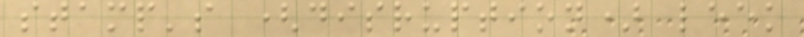stamp's (disruption) leek
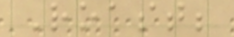Roast;
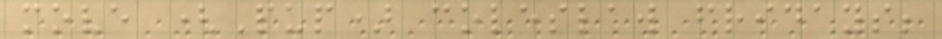move (Pup) coleslaw fridays;
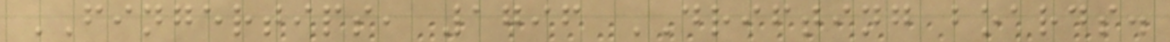FINGERTIPS, 1796 DRIFTING boards.
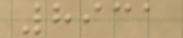8931
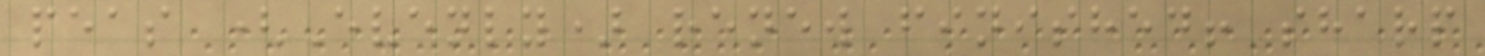peas (Evenly) renew finished! sharp
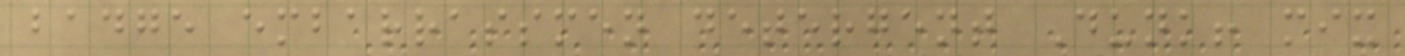badge embarrassmen detergent Dunk! mix
